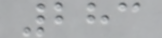283
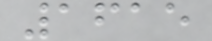1615
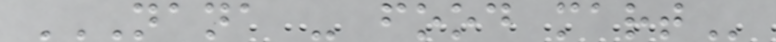NANA - FOOD MART
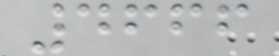4666
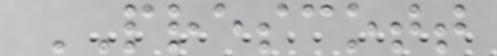PRESCOTT
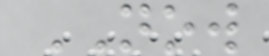NOW
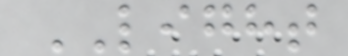LIGHT
